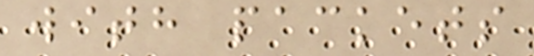with packets
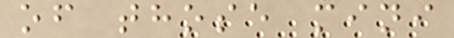of those mini
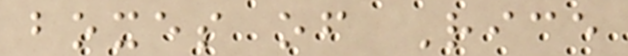boxes of Rice
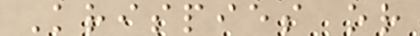Krispies or
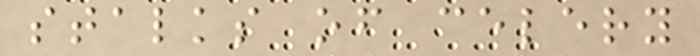stalks of celery
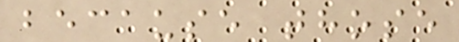because those
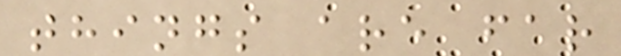things are far
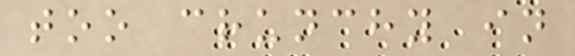too crunchy in
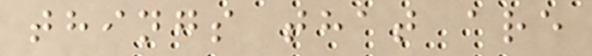things that are
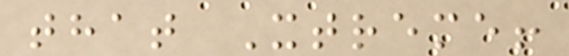that Xtreme!
